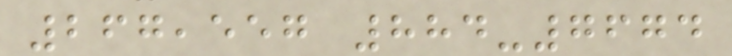267,557 884-7674
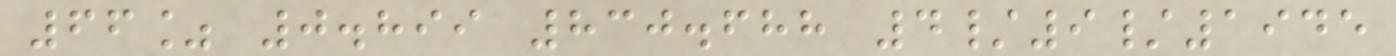66% 0.899 830.688 4/9/1945
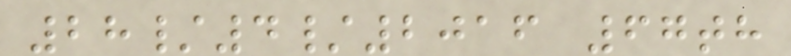28/4/2016 67th
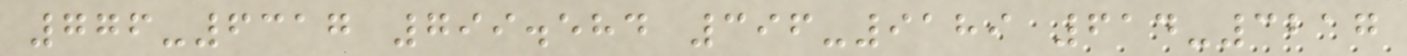776-6317 799.584 396-9189 614-3217
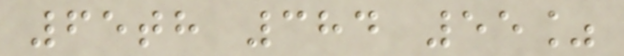65th 384 55%
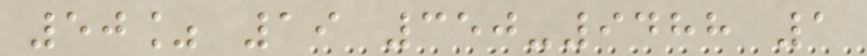50% 19 350-9488 1
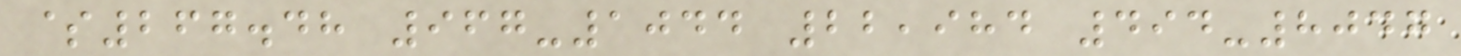$267.48 967-1044 22,984 494-8047
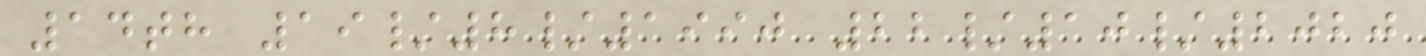14th 19/8/1990 22/10/2020
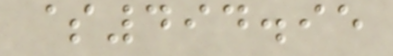$494.95
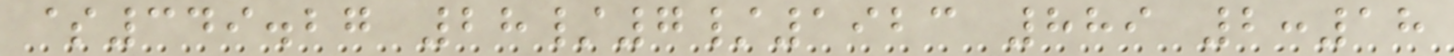$349.27 28/7/1923 889 2:18
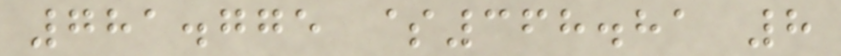781.775 $368.81 8
